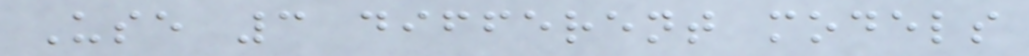Use 3 different models
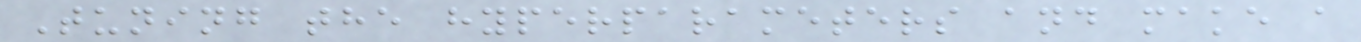Tuning the hyperparameters and make a
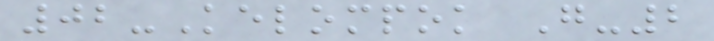02-Kelompok G-2
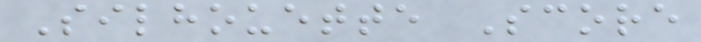Silhouette Score
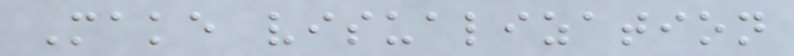Make visualization
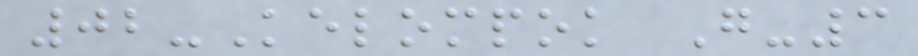02-Kelompok G-3
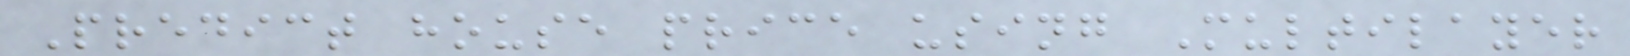Predict house price using Multilayer
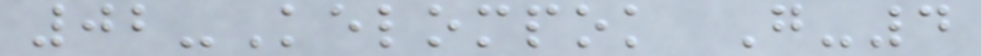02-Kelompok G-4
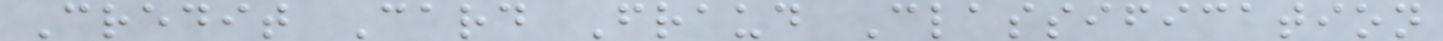Credit Card Fraud Classification
